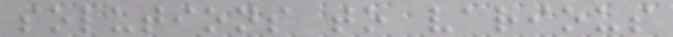solutions to various
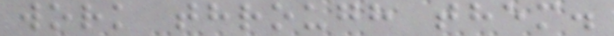work through them.
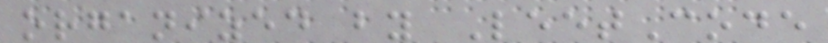organized by LeetCode
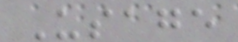Usage
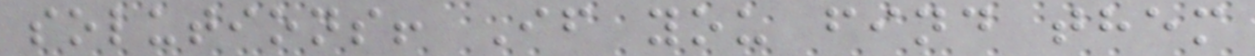solutions! If you find them
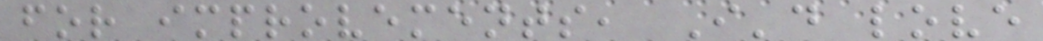for improvements, I'd love
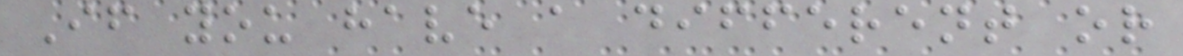If you have a different or
